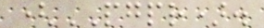(PGPR).
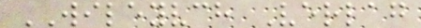WILEYVCH Verlag
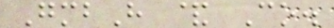GmbH & Co.
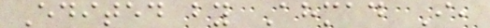Edited by Ahmad I,
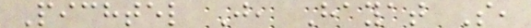Pichtel J, Hayat S,
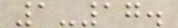1-17.
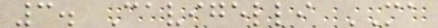3. Cavigelli MA
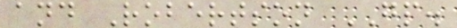and Robertson GP.
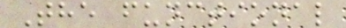The functional
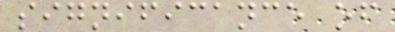significance of
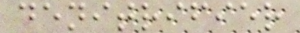denitrifier
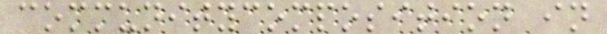communitycomposition in
